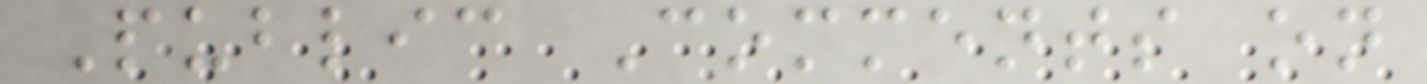Public Comments on
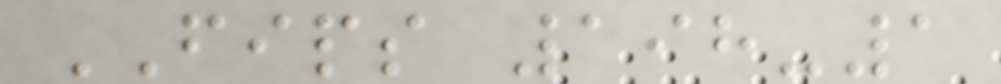FIPS 198-1
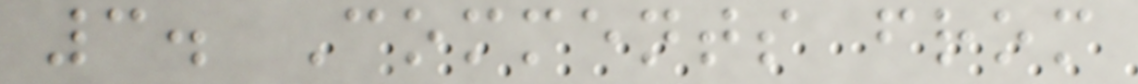3. Comments from
